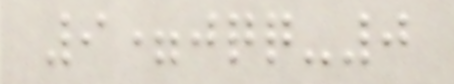9=jqq-0
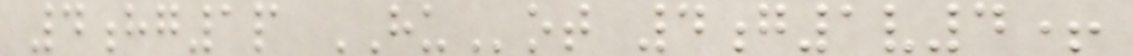4hg1p HUot 4g1v4+
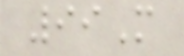99M
